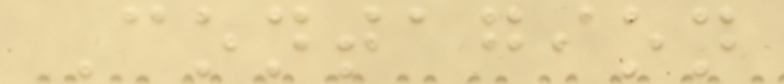Contagion
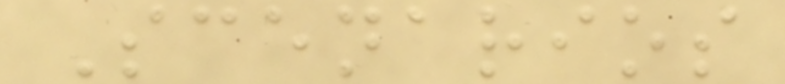Scenarios
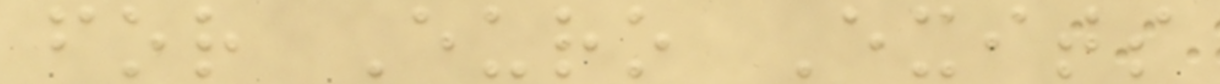for Euro Exits
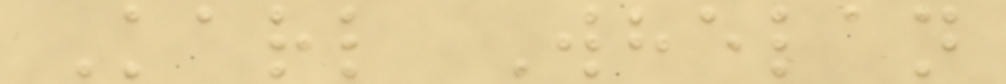Karl Whelan
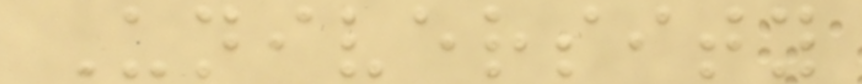University
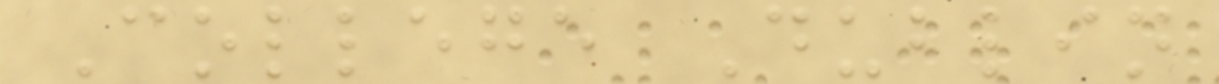College Dublin
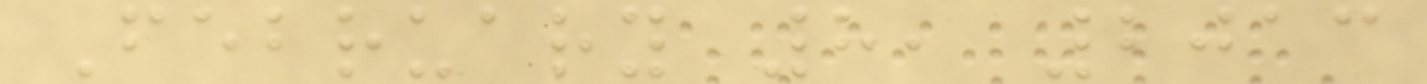February 8, 2013
